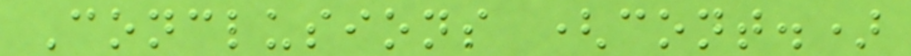Conclusions (cont.)
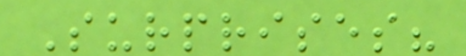Surprises?
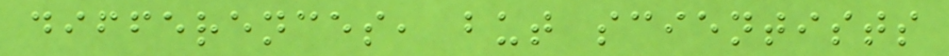differences, but scientists
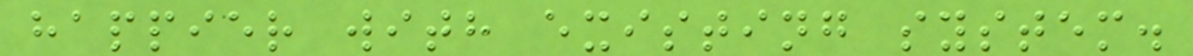happier with existing system.
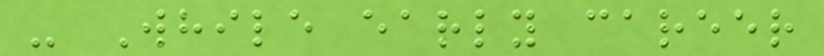- While early career
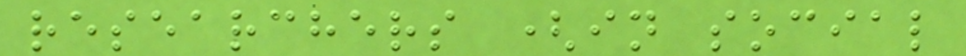researchers (in social
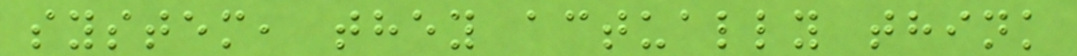system, they actually think
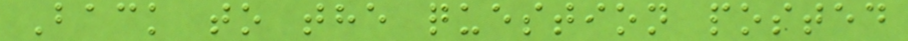Back to the question posted
